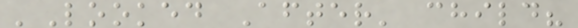'Looked After' child?
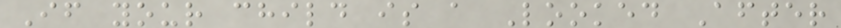If your child is a Looked After
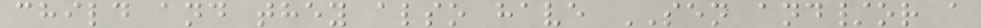child and they also have SEN and/or a
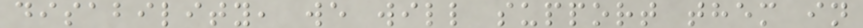disability, we will support them in
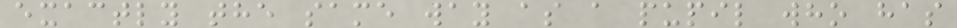exactly the same way as a pupil who has
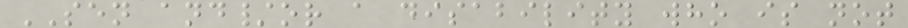SEN and/or a disability who is not
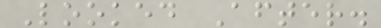Looked After.
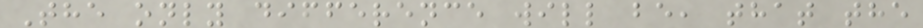The only difference will be, that the
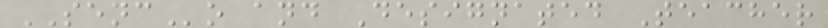SENCo and Designated Teacher
